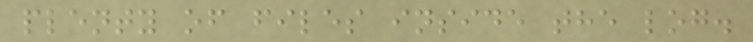plenty of files inside the log.
